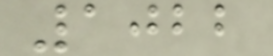1022
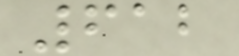612
